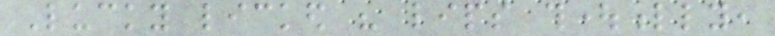Lucky licked his lips thoughtfully,
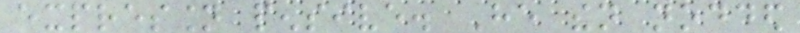expression pensive. He then nodded
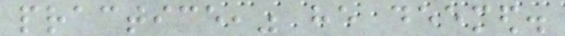practice," he deemed.
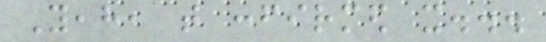Yeah, that confirmed it...
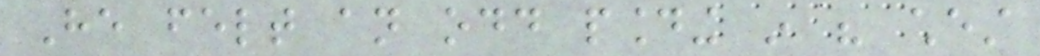He felt an odd pounding in his chest
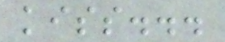kiss...
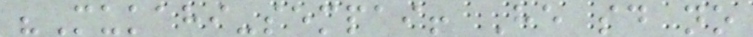"Mukahi-sempai! He said no
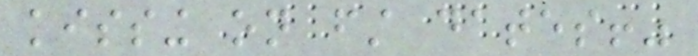kissing on first dates!"
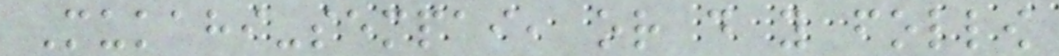Mukahi-sempai, or do you follow
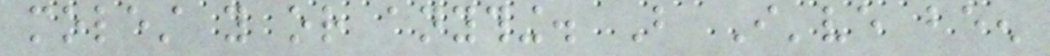molest you or anything. But I've been
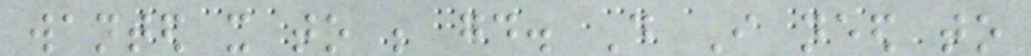wanted it to be good. Do I need to
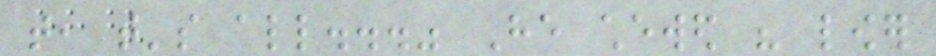that, that's all..." He chewed his lower
